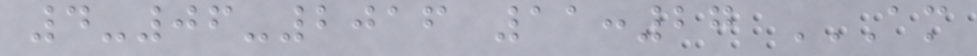4-06-2016 11:27 AM
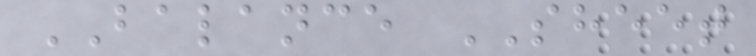BALANCE SHEET
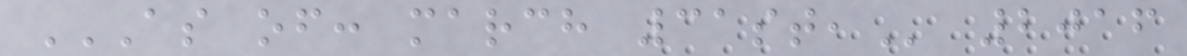AS OF: MARCH 31ST, 2016
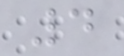4
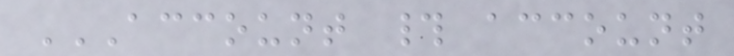ACCOUNT # ACCOUNT
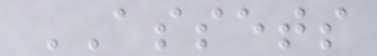ASSETS
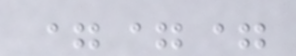===
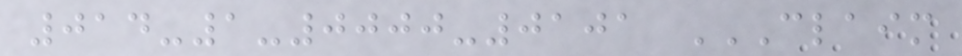014-1-0000-0101 CLAIM
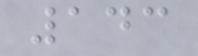143
